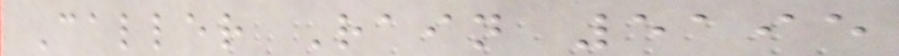Caller Rain 5195
